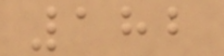182
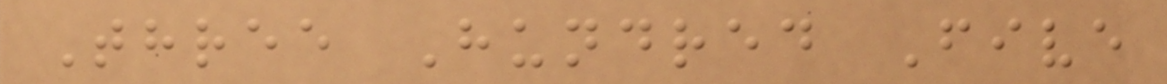Three Hundred Five
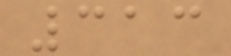313
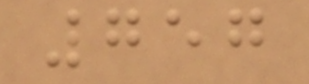757
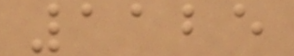1125
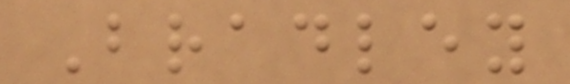Bradley
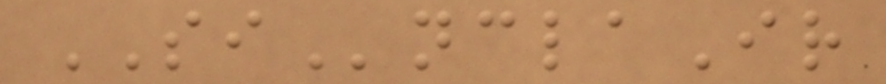SInclaIr
